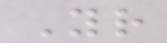Your
